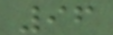96
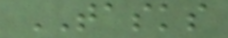TASKS
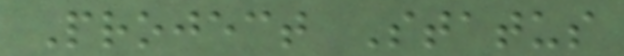Project Status
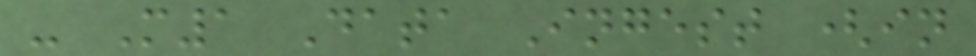- M1 Data Ingest (in
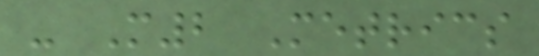- M2 Metrics
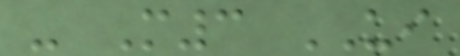- M3 UI
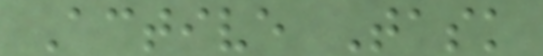Active Task
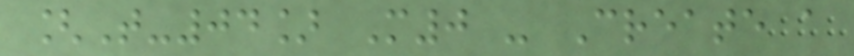[T-04] M0 - Create a
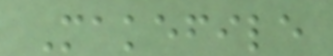Makefile
